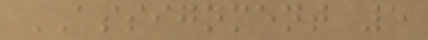ASSIGNMENT 5
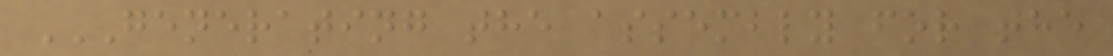GENERATING THE ASSEMBLY FOR THE
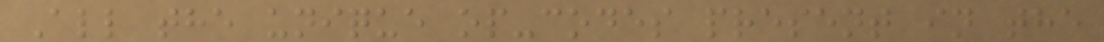All the unique op-codes present in the
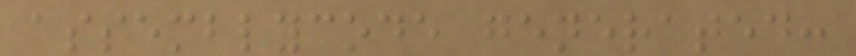assemblycode generated:
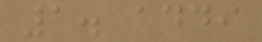1. addi
